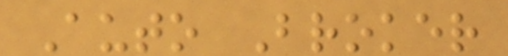Auto Broker
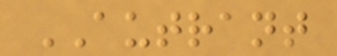AUTRANT
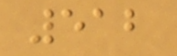512
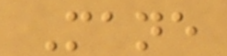Mane
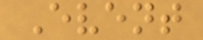Event
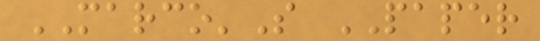MARCO'S PAPER
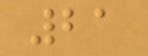21
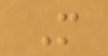M
